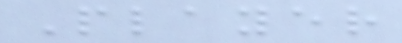Player
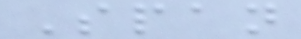Span
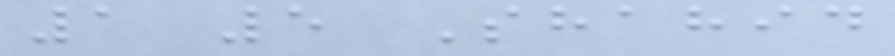1 5 Shahid
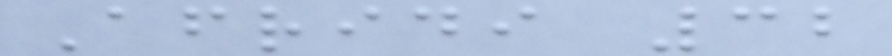Afridi 32
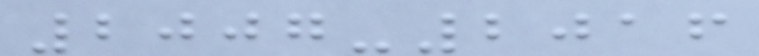2007-2016
